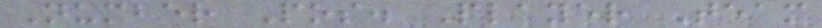Number Pos. Player Team
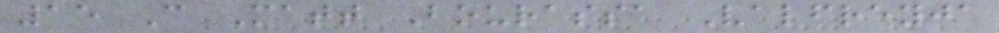15 C Matt Bourassa Valfreyja
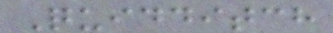Quidditch
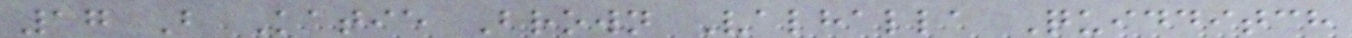17 B Katie Brown Valhalla Quidditch
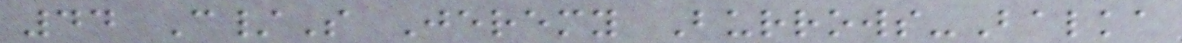44 C/S Jeremy Burrows-Balka
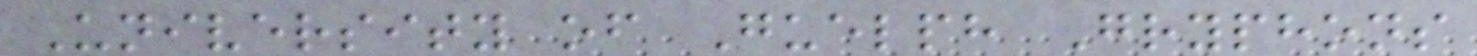University of Guelph Gryphons
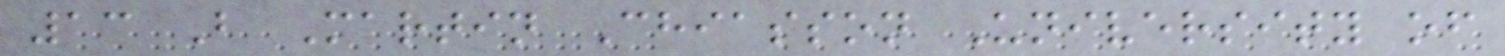13 B Martin Chiasson University of
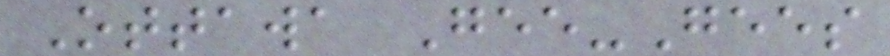Ottawa Gee-Gees
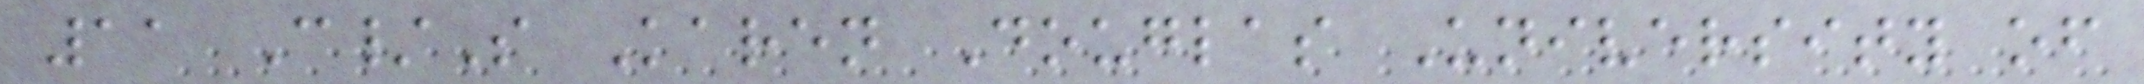11 C/S Karen Douglas University of
